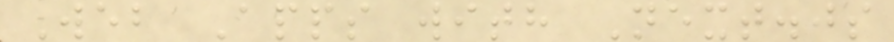Web Apps with Next.js
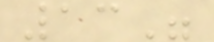13"
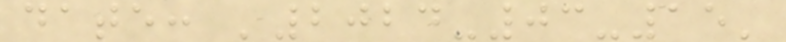date: '2024-03-15'
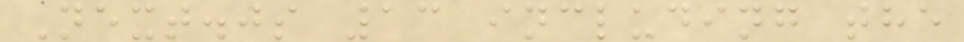Next.js 13 including the
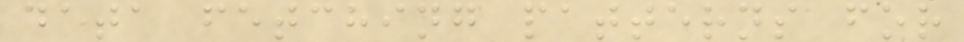data fetching patterns for
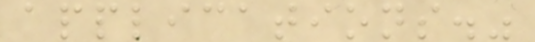applications."
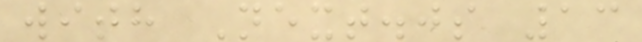with Next.js 13
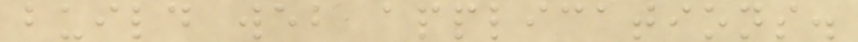build web applications.
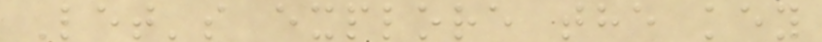Let's explore the key
